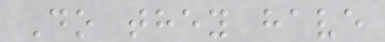Do they have
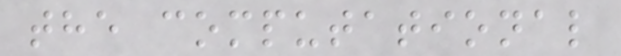the computational
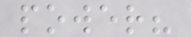power?
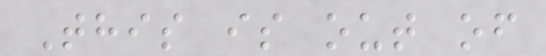This is out of
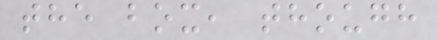the box, though
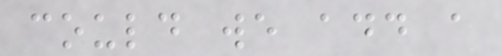could we add a
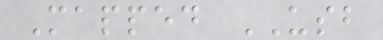Mapped USB
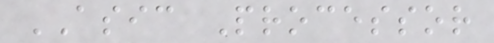ASIC Processor
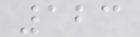123
